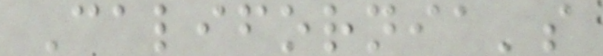California's
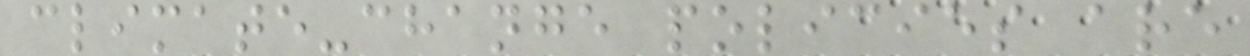climate-change policies are
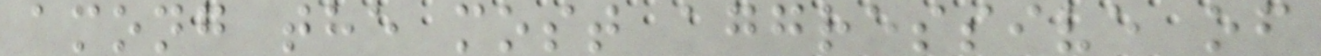among the most aggressive of
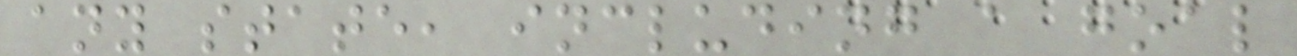any state, including a goal
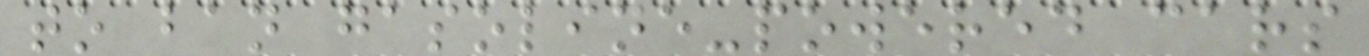to ban gasoline-powered cars
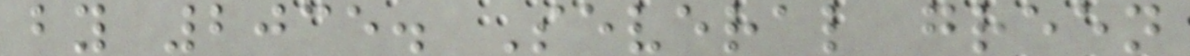by 2035. Several green
